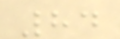84
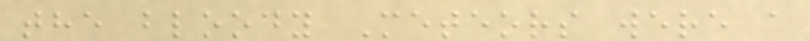the bloody Meteors were a
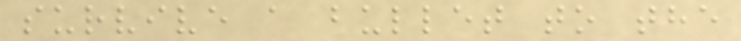survive a bullet to the
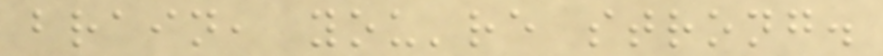brain, you're strong.
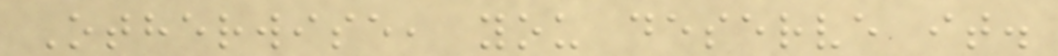Otherwise, you deserve it.
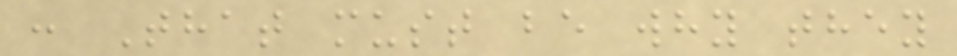: That must be why they
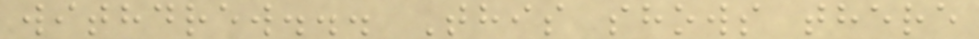withdrew... This shows there
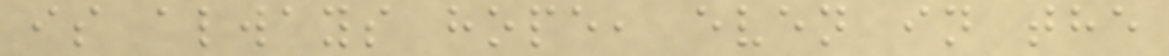is always hope, even in the
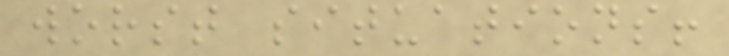worst situations!
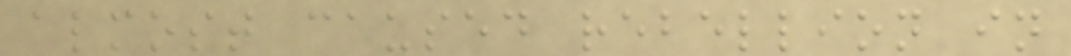almost caused rebellion in
